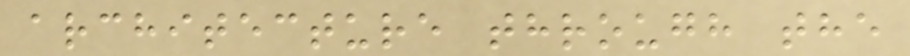architecture through the
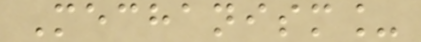Mechanism_
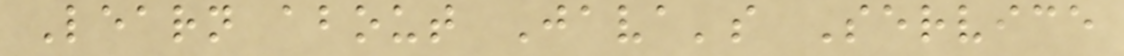Learn about Java's Service
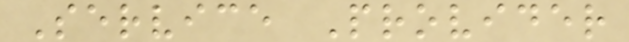Service Provider
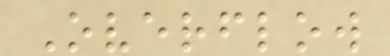Overflow
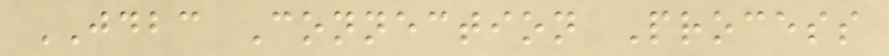JDBC Connection Process
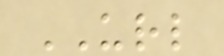URL
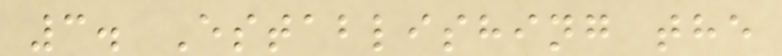3. Establishing the
